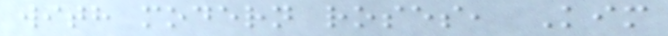with modern roses, Kim
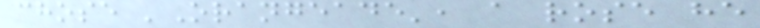chose 'Orangeade', a rose he
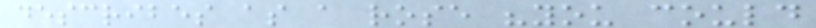describes as a rose "you could
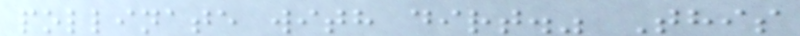pollinate with dirt." This
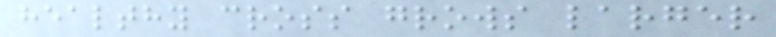healthy cross grows larger
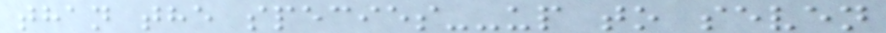than the species--up to seven
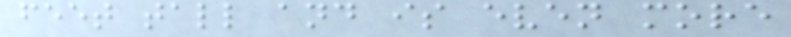feet tall and is even more
